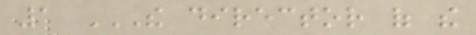1 THE DIRECTOR OF THE
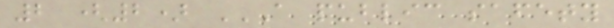2 (2) A PUBLIC SAFETY
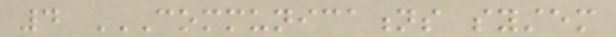4 COMMUNICATIONS SYSTEM
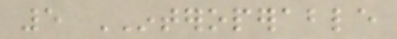5 INTEROPERABLE
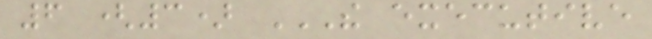6 (3) THE EXECUTIVE
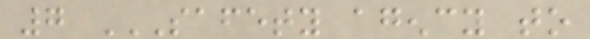7 SAFETY AGENCY TO
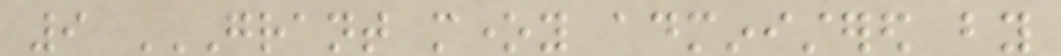9 GRANT MONEY ADMINISTERED BY
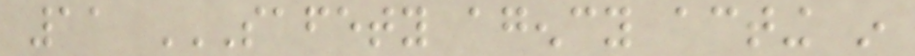11 SAFETY AGENCY ACTING IN
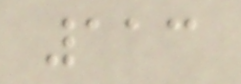113
